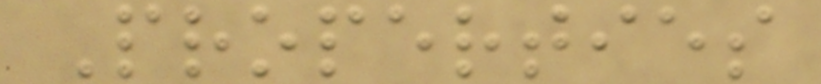Properties
